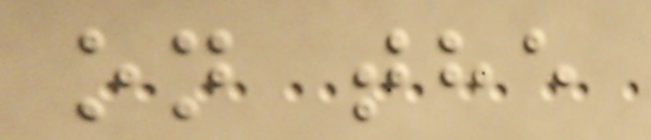on the
